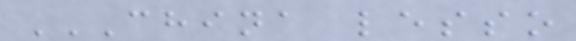CHINA LESSO
